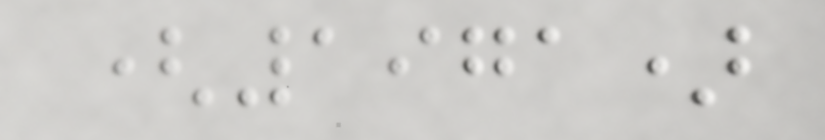(1971)
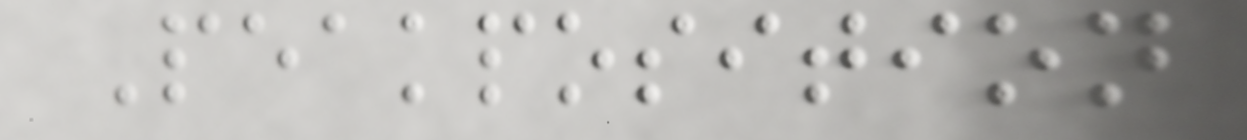Peakposition
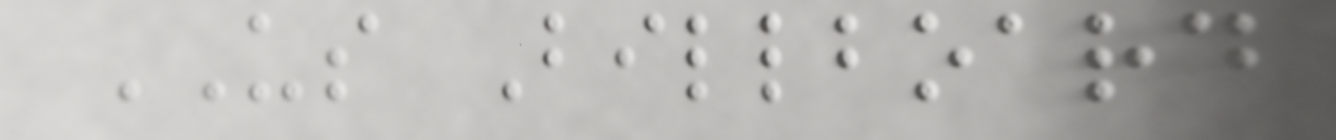US Billboard
